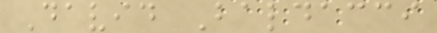David Baldacci
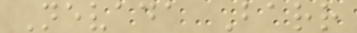Nevada Barr
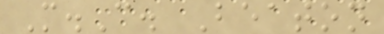M.C. Beaton
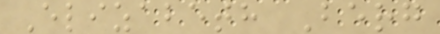Elizabeth Berg
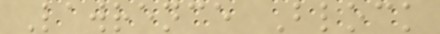Lawrence Block
